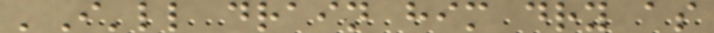'I'll drain him dry as
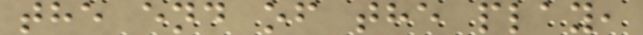the end of the play,
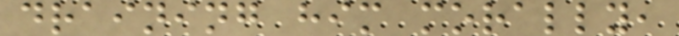draining him morally,
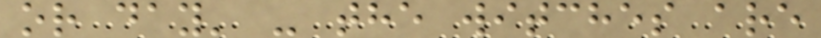or day' - the witches are
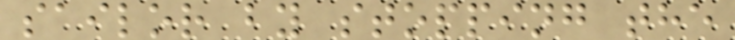sailor by stopping the
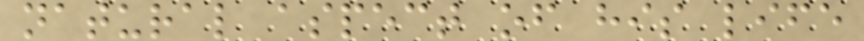natural aspect of his life
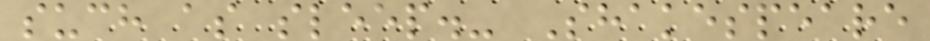such as sleep.- Shakespeare
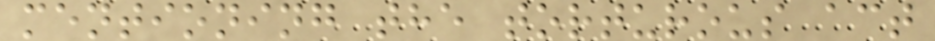mentioning the torturous act
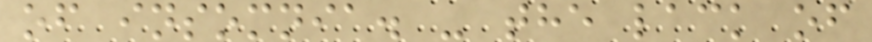of insomnia. - the lack of
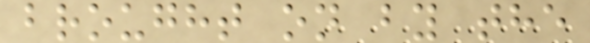brought on by the
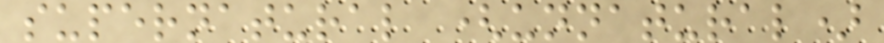supernatural (unnatural)
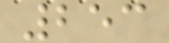253
